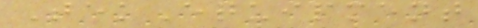TekEquipment
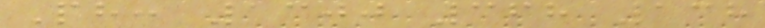Ph: 1300 368 138
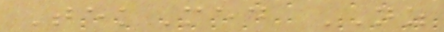TekMed NZ
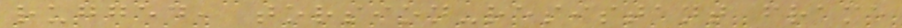rugged, torsion-resistant frame
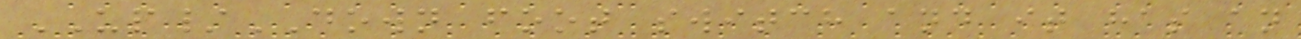UP/DOWN foot switch and it has an
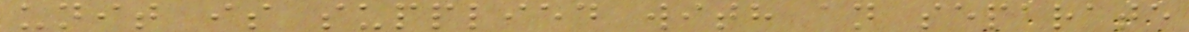unit is supplied with an separate
